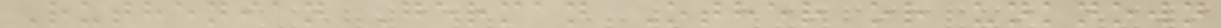Ruthenian German Other or unknown
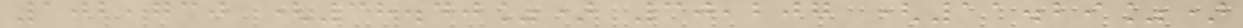102,730 (38.40%) 30,207 (11.29%)
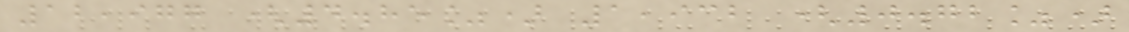12,977 (4.85%) 1,932 (0.72%)
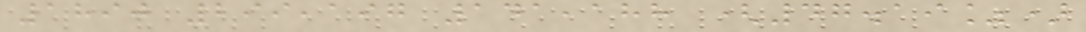1890 299,197 141,188 (47.19%)
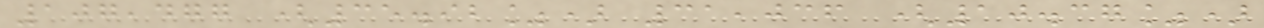107,477 (35.92%) 31,036 (10.37%)
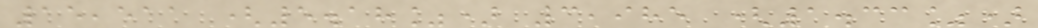15,511 (5.18%) 3,985 (1.33%)
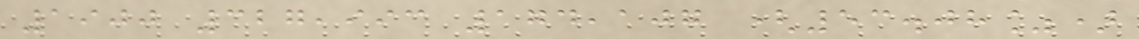1900 327,993 174,107 (53.08%)
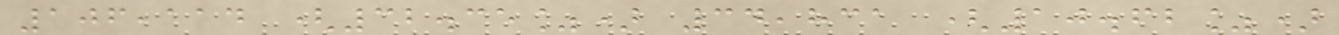106,114 (32.35%) 34,831 (10.62%)
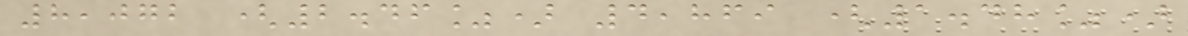8,072 (2.46%) 4,869 (1.48%)
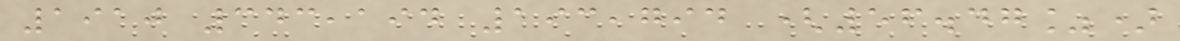1910 343,194 193,794 (56.47%)
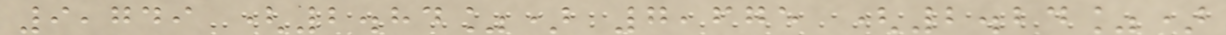9,749 (2.84%) 7,675 (2.24%)
